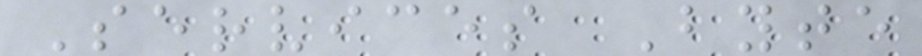Services Byte
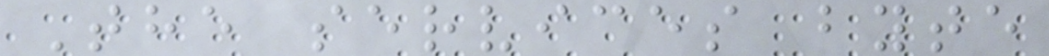The services byte
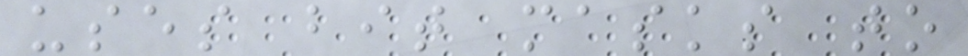uses bit masks to
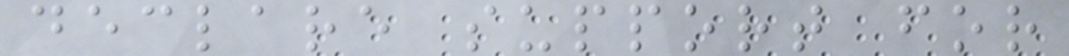declare support for
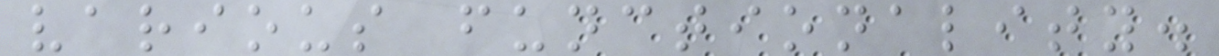various functionality.
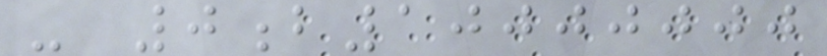- 0b10000000
